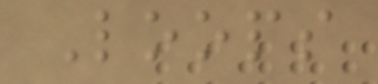Loops
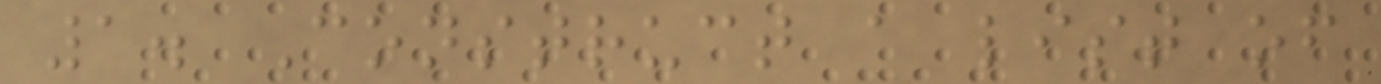1. Construct a list of
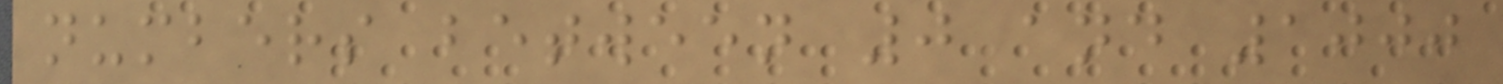numbers between 0 and 1000
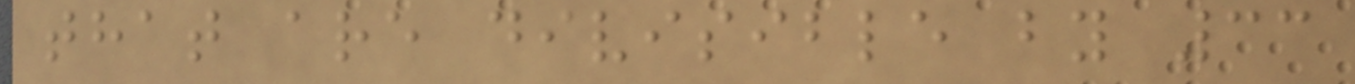that are divisible by 33
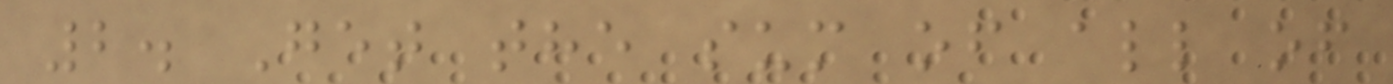2. Get the sum of all of
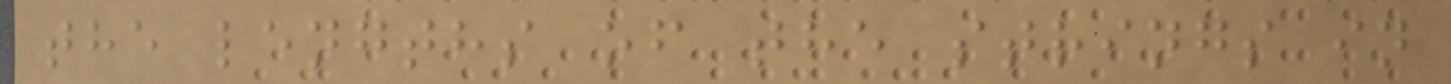the lengths of the strings in
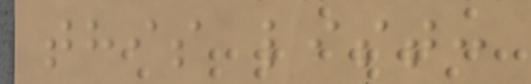this list:
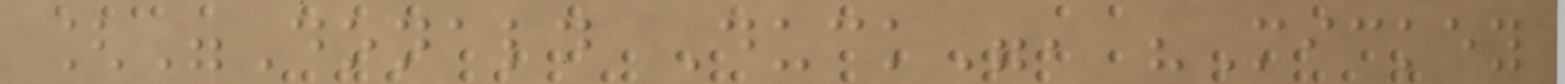["Donald Duck", "Mickey
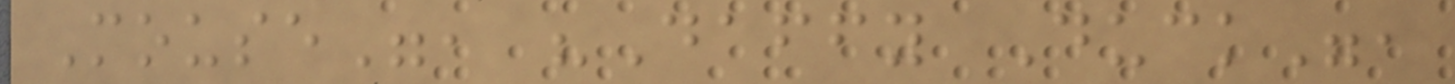Mouse", "Daffy Duck",
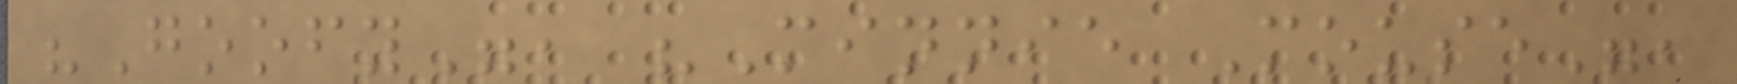"Goofy", "Minnie Mouse",
